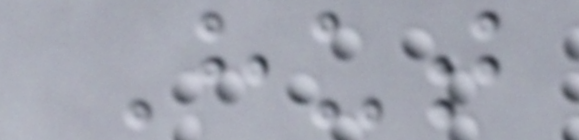Hut
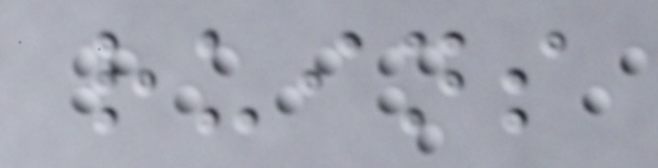ruins
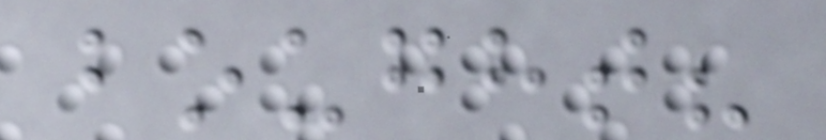bought?
